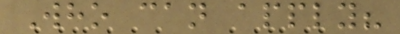Who can apply?
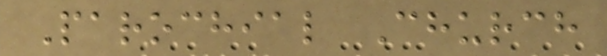Parochial Church
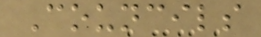Councils
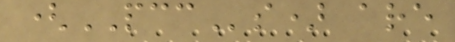(PCCs) are
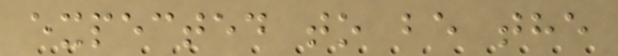expected to be the
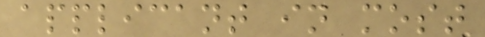applicant in most
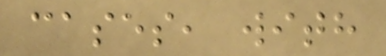cases, with
